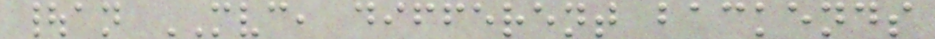|an MVC, different backends
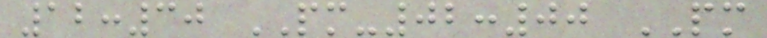12:30 PM-02:00 PM
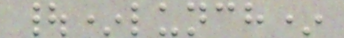|*lunch*
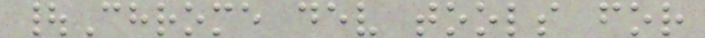|Chrome dev tools for
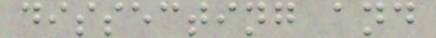dissecting and
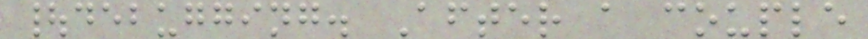|debugging. After a couple
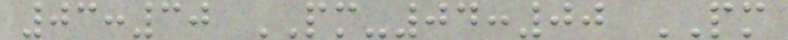03:30 PM-04:00 PM
